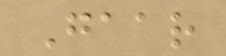Gaar
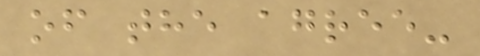of the agree-
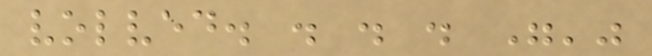volved. . . . "'"
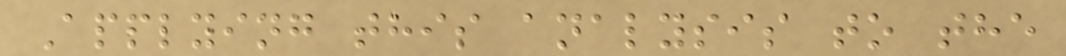Applying this analysis to the
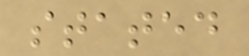stated
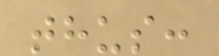thus:
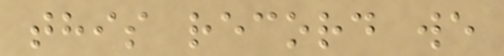this record we
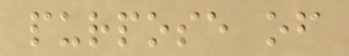purpose of
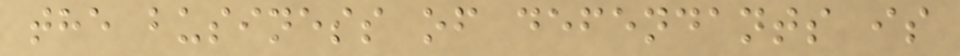the business of defendants is
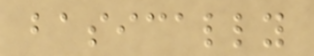basically
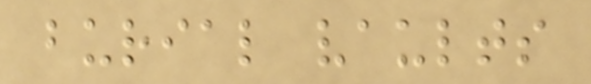burial vaults
